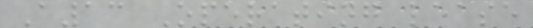A13 Operating lease
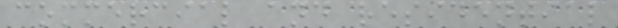commercial and residential
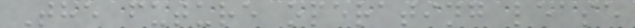The future operating lease
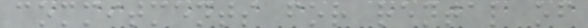commitments for rental of
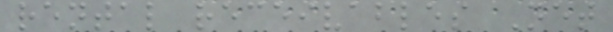rental receivables Net
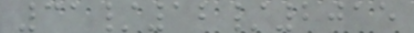31/12/2015
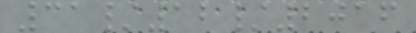31/12/2016
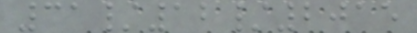31/12/2015
